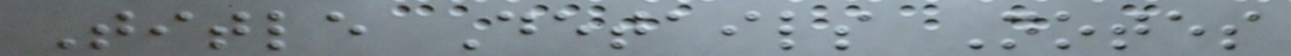Title Details Notes
